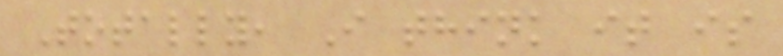Totally, I think it is
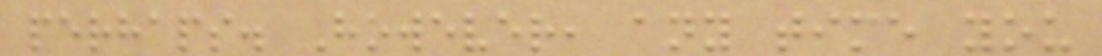perhaps. However, any time you
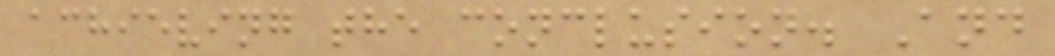achieving the conclusion. And
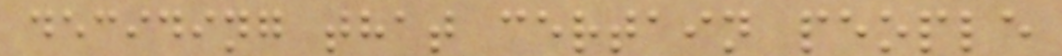deciding that certain people
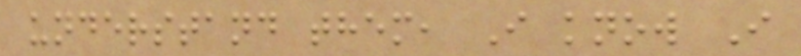understand them, I know I
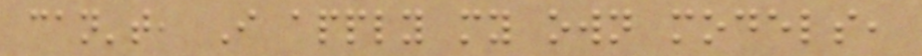can't, I apply my own models,
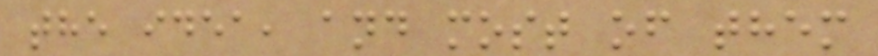the idea, and most of them
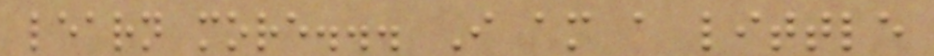learn more... I am a little
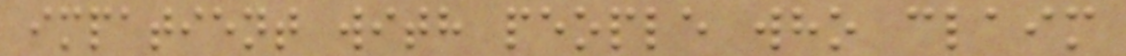impatient with people who claim
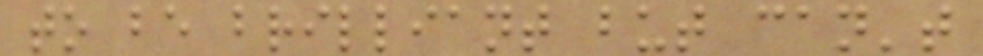to be brilliant but can't
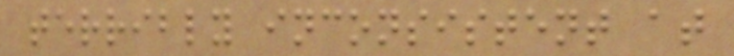terribly inconsistent at
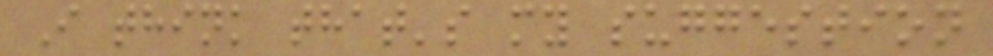I think that's my suggestion
